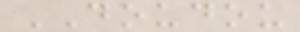DOUDOU
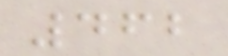462
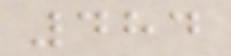484
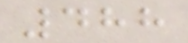488
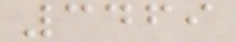3469
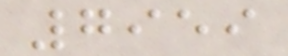7959
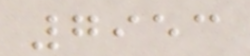7953
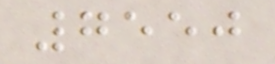7550
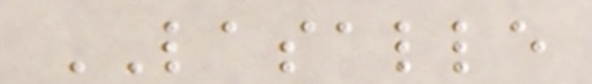LASALLE
